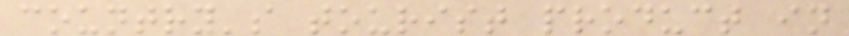country's tourist product in
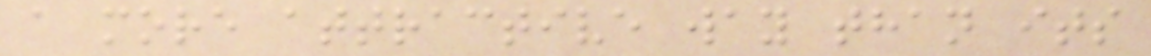a more attractive way than its
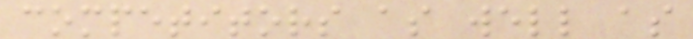competitors as well as
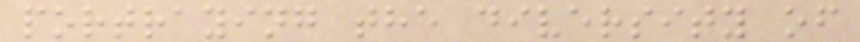portraying the diversity of
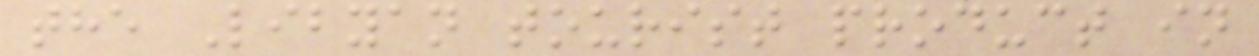the Libyan tourist product in
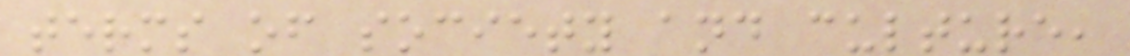terms of society and culture,
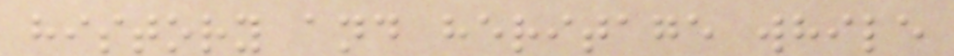history and heritage while
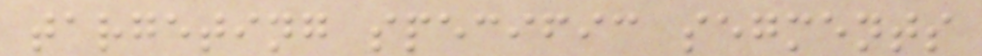targeting specific segments
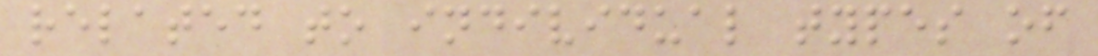related to individual types of
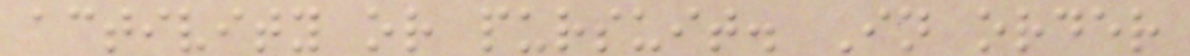activity or pursuit. In order
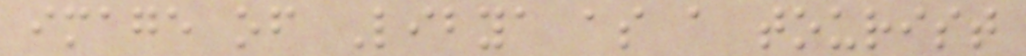image of Libya as a tourist
